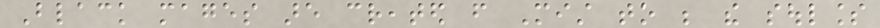Black mages are created from Mist to be the soulless
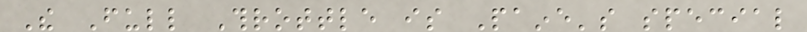The Full Throttle is Paine's special
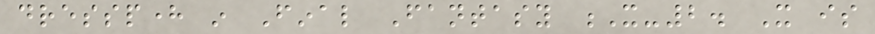dressphere in Final Fantasy X-2. It is
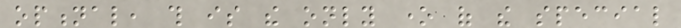optional, this is the only one of the special
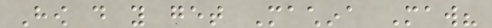How do you get Machina Maw?
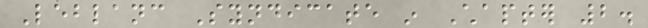Leblanc Syndicate in Chapter 2.
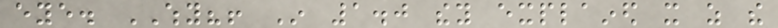eye. WHY?! In 1.0 they explained it as the
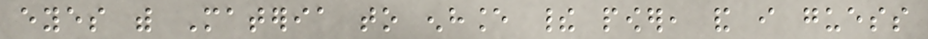eyes with Materia to enhance their power, and i guess
